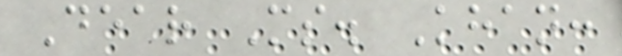Dear Ms. Khan:
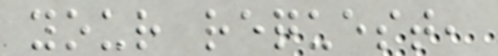your request,
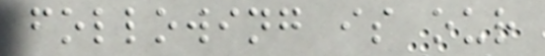following is our
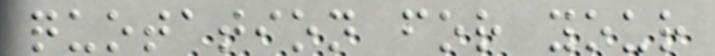quotation for your
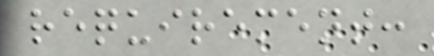requirement:
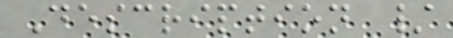Description /
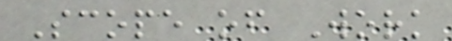Scope of Work
